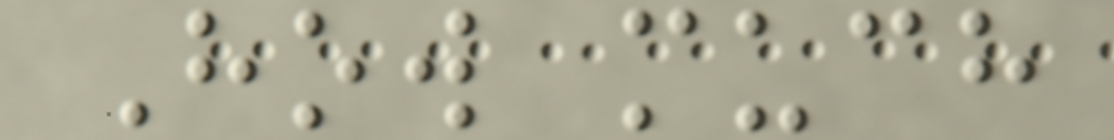How much
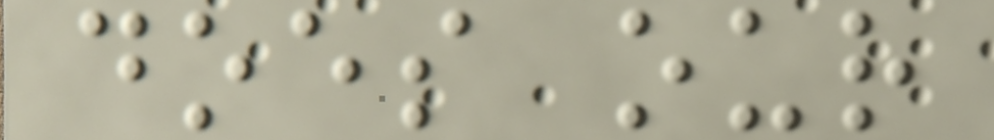does our
